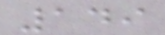149
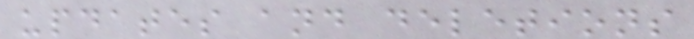updates and deletions
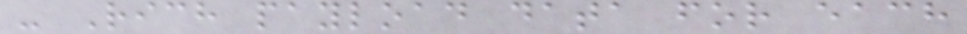- Rich payload data for each
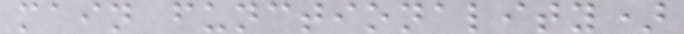main functionality)
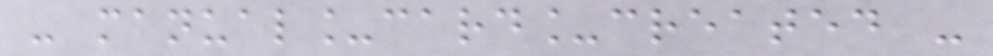- manual_card_created -
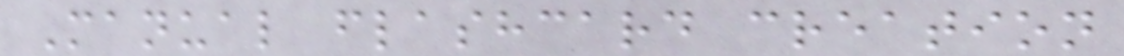Manual flashcard creation
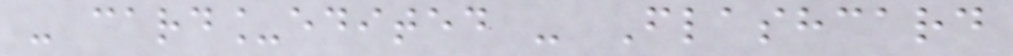- card_edited - Flashcard
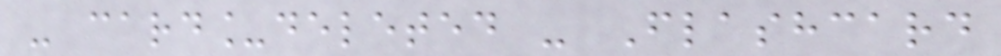- card_deleted - Flashcard
